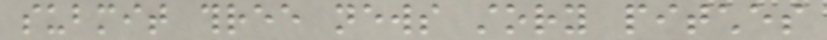submit three news story pitches
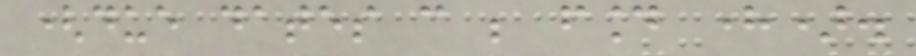(due dates can be found here).
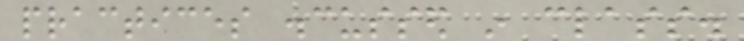practices discussed in class.
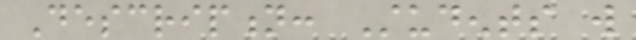Description: Students will
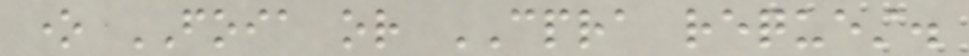one FOIA or CPRA request.
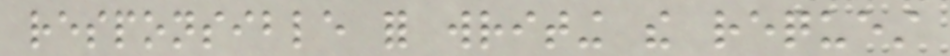responsible for writing the request
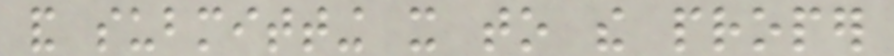and submitting it to the proper
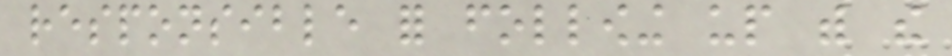responsible for following up with the
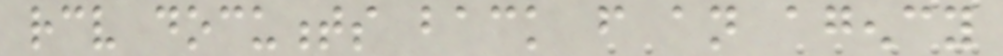receive documents back from an agency
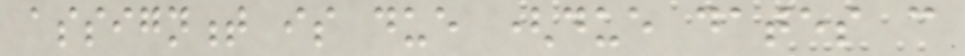assignment is due (due dates can
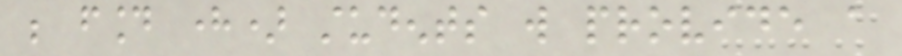be found here) students will provide a
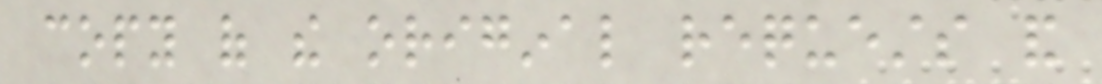copy of the original requests and
